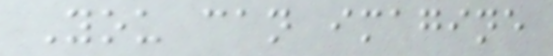You can imagine
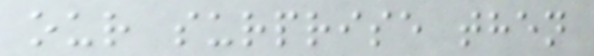our surprise then
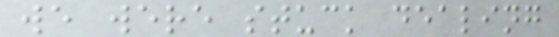we were stuck dealing
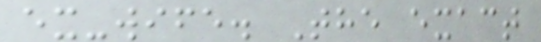ex-wife. The exact
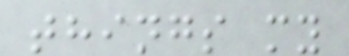things my
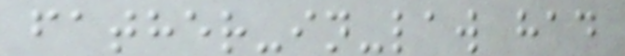father-in-law had
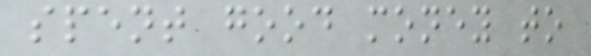spent good money to
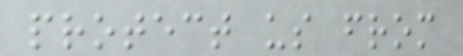protect us from
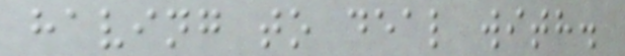having to deal with.
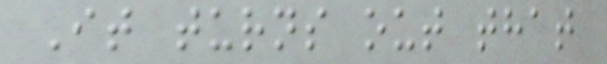It turns out that
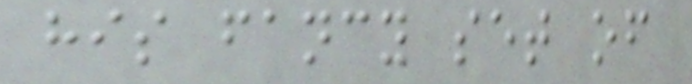his fancy set of
